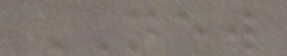NEW
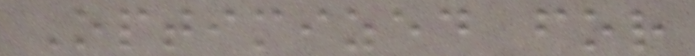Optimized for
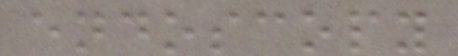endoscopy
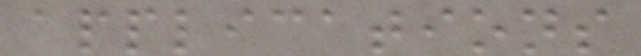applications
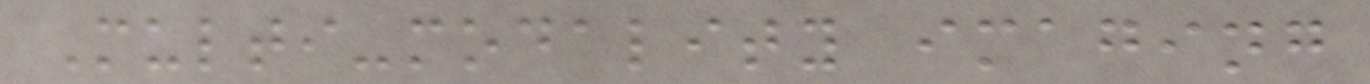Multi-modality imaging
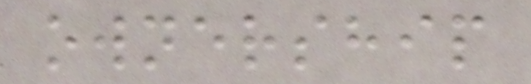ownership
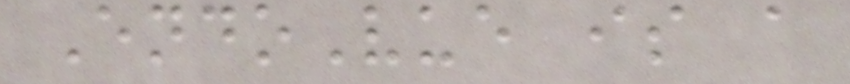EndoVue is a
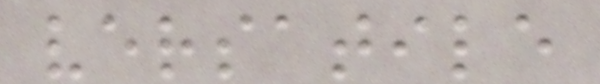versatile
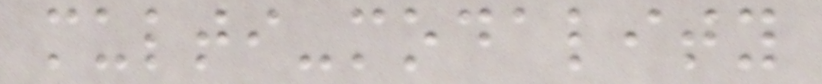multi-modality
